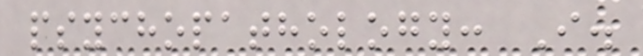psychopathology: I.
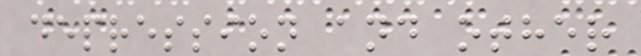depression and other
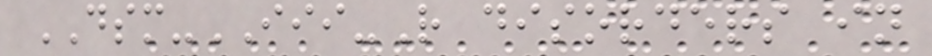DSM-III-R disorders in
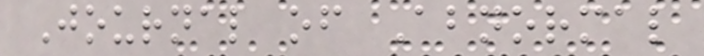Journal of Abnormal
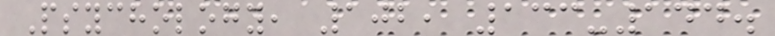Psychology, 102, 133-144.
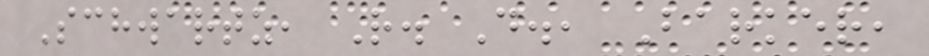Schwartz, R. D., Barker,
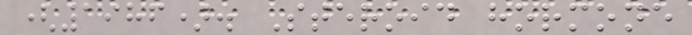(1986). Steroid hormone
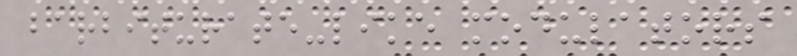barbiturate-like modulators
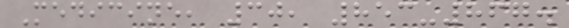Medicine, 30, 853-867.
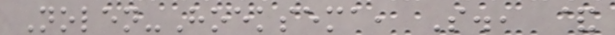Nolen-Hoeksema, S., &
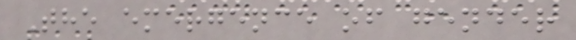The emergence of gender
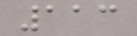113
